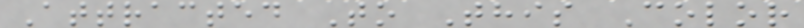Attracted To This Color
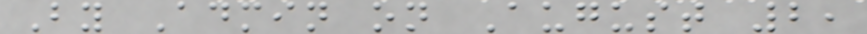By Admin on August 2,
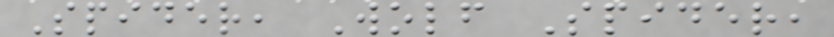Spider, Wolf Spider,
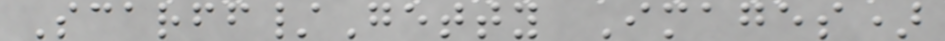Scarff/Getty Images)
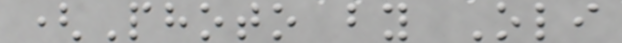(Photo by Oli
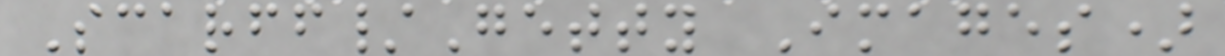Scarff/Getty Images)
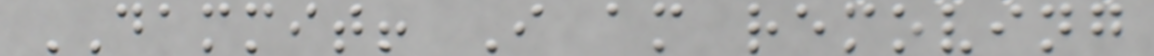DAMMIT! I am removing
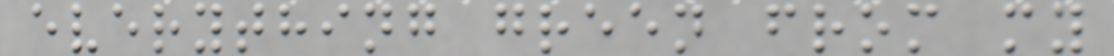everything green from my
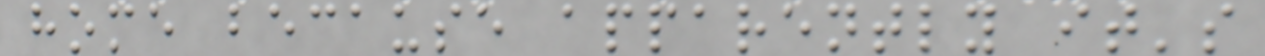home because apparently it's
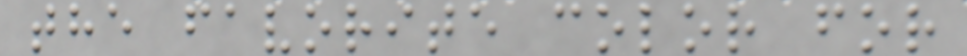the favorite color for
